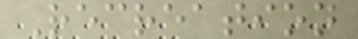Recreation
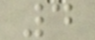4
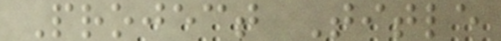Project Title
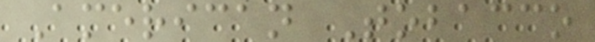American Tobacco
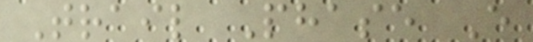Trail Phase E
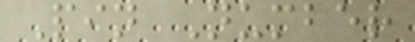Pin Number
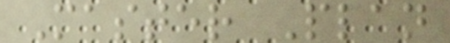Master Plan
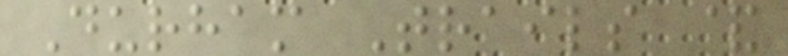Durham Trails &
